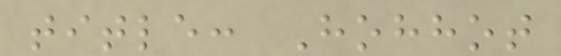title: Hohhot
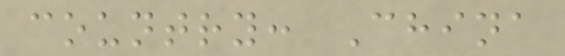country: China
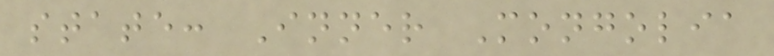state: Inner Mongolia
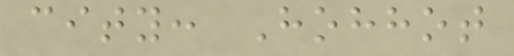city: Hohhot
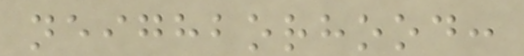neighborhood:
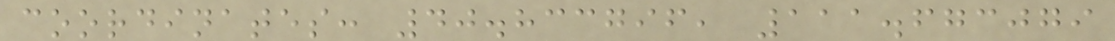coordinates: 40.833796, 111.673079
